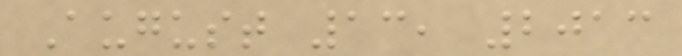August 13, 2013
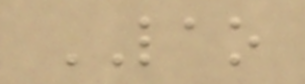LAO
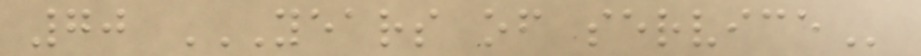70 YEARS OF SERVICE
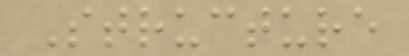Structure
